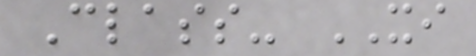Class- XI
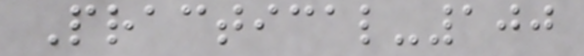Practical-100
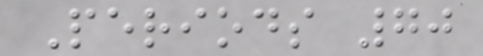Periods 70
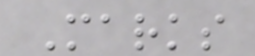Marks
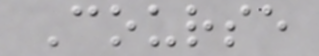Course
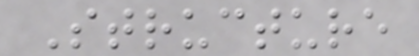Structure
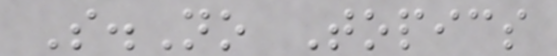S.No Topics
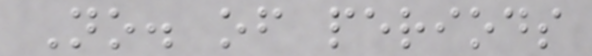No. of periods
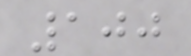100
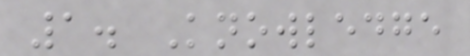1. Knowledge
